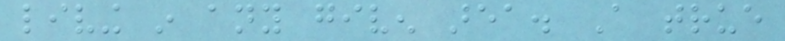living in any given area. A true
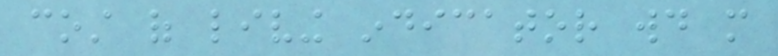cost of living indicator would more
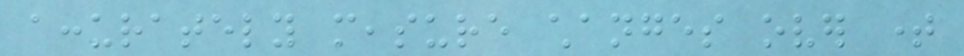accurately measure changes over time
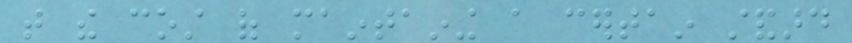that the cost of maintaining a certain standard
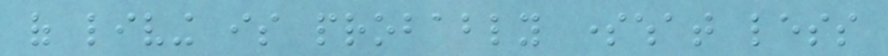of living is probably somewhat less
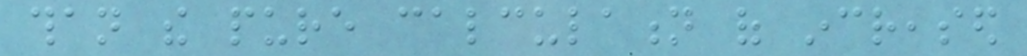than the pure calculation of increased
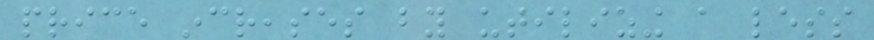price increases by utilizing a less
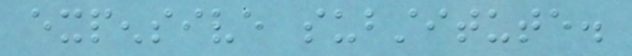expensive substitute.
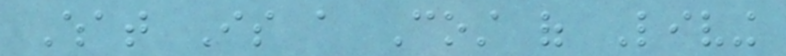What Is a Cost of Living
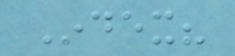Index?
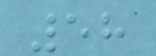58
